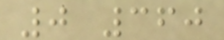0 360
